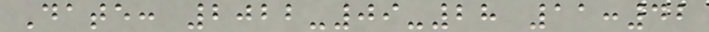Date: 2022-09-28 11:42
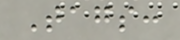Tags:
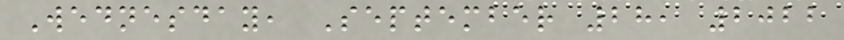Wednesday, September 28, 2022
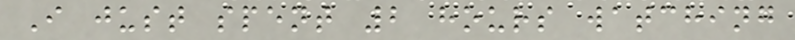I just spent 2 hours watching
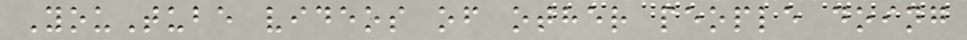YouTube videos of other people doing
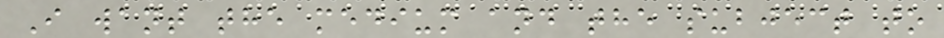I want the medium and the subject to
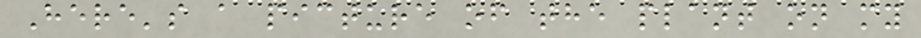Here's a picture of the plant on my
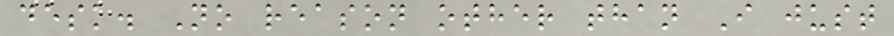desk. No reason other than I just
